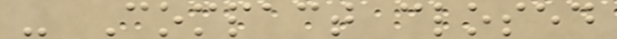- Compact closed
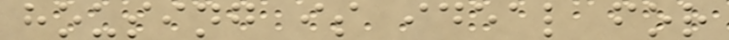housing is ideal for
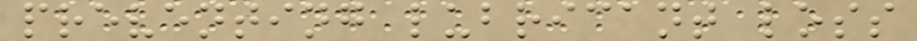preventing lubricant loss
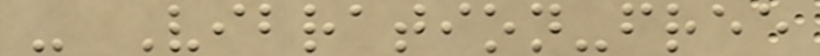- Vibration-free
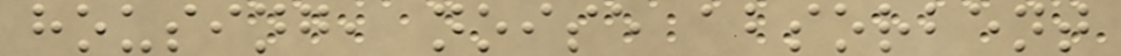housing, noise absorbent
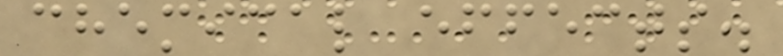chemical effects.
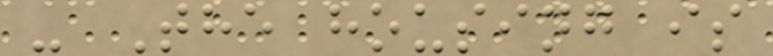- The housing is
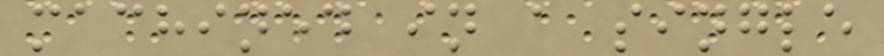machined in a single
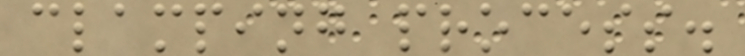clamping process.
